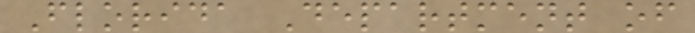Florida Department of
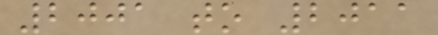2001 to 2011
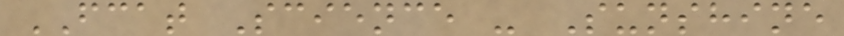FCAT Science - Sunshine
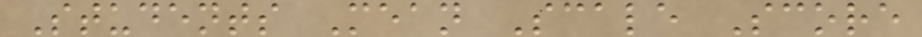Students Mean Scale Score
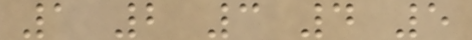1 2 3 4 5
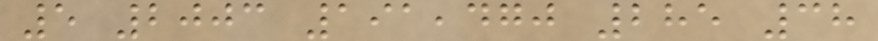5 2003 191,470 285 38
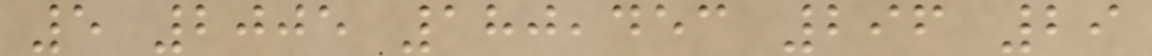5 2005 180,453 296 29
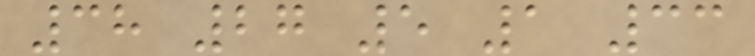38 27 5 1 33
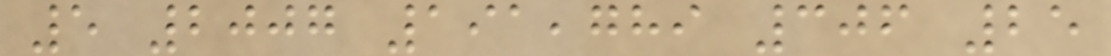5 2007 191,789 306 25
